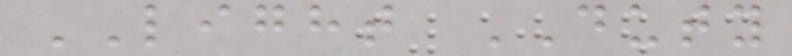LIGHT DUTY
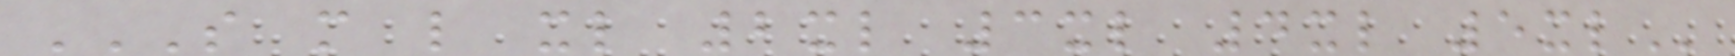S M L XL 2XL 3XL 4XL 5XL
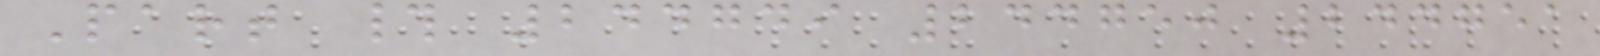Part # 244749 244750 244751
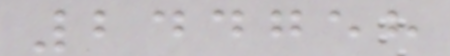244758
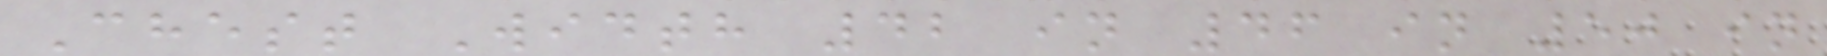Chest Width 42 in 46 in 50 in
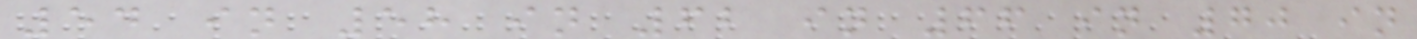54 in 58 in 62 in 66 in 70 in
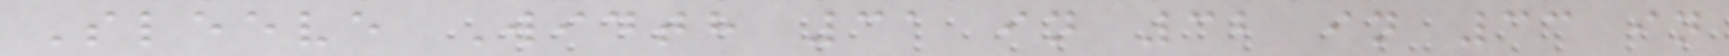Sleeve Width 31 in 32 in 33 in
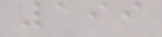199
